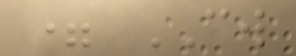= CW
